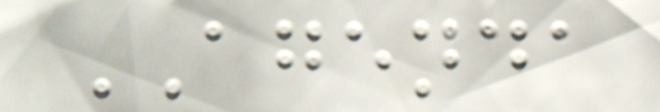AGENDA
